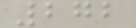272
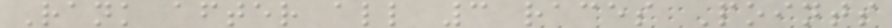Rank after all 3 races Points
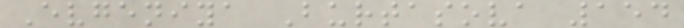Evgeniya Burtasova 154
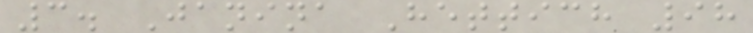3. Janina Hettich 98
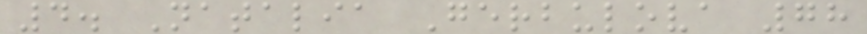4. Natalia Gerbulova 78
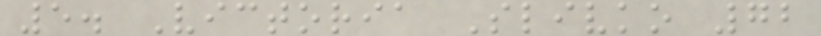5. Victoria Slivko 72
